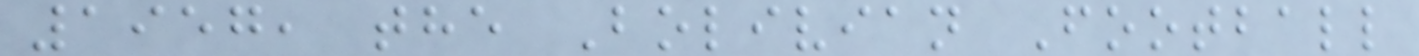1957, the Bolivian Football
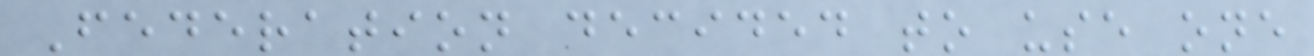Federation decided to use one
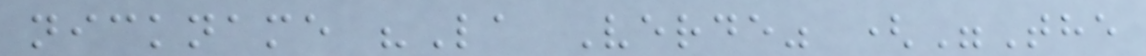nickname "La Verde" ("The
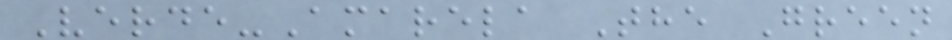Verde-Amarela The Green
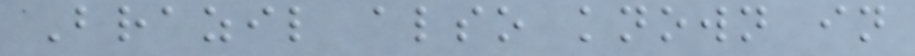Brazil also known in
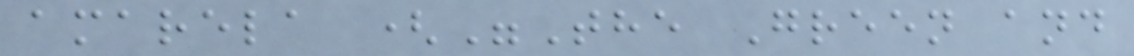amarela ("The Green and
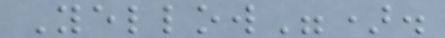Yellow").
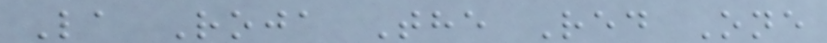La Roja The Red One
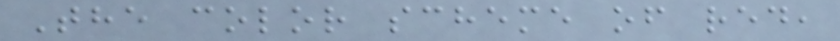The color scheme of red,
